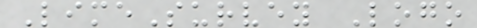LimeSurvey Logo
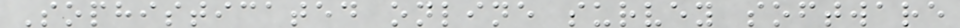Sophisticated online survey software
